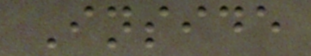Inside
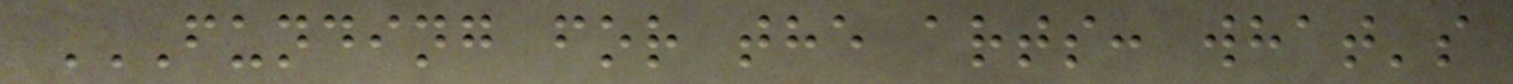FUNDING FOR THE ARTS: WHAT'S
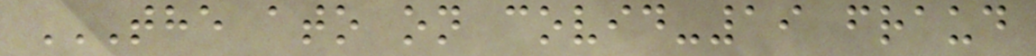THE ATO ON COVID-19 FRAUD
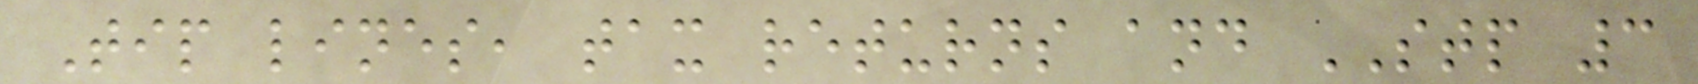Tip lines, tax returns and STP 3
